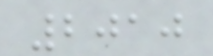2010
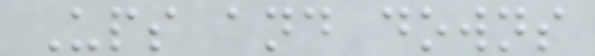Ups and downs
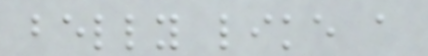belly like a
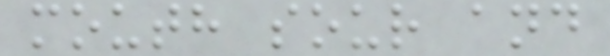mouth sour and
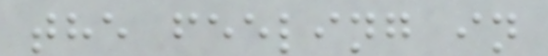the feeling in
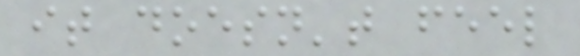it doesn't feel
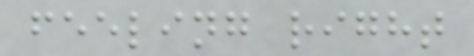feeling right
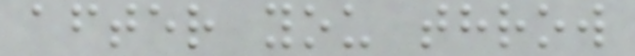after you throw
